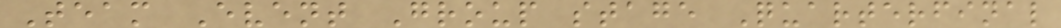Team Event Group stage Quarterfinal
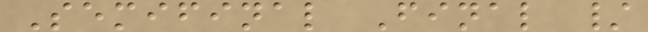Semifinal Final /
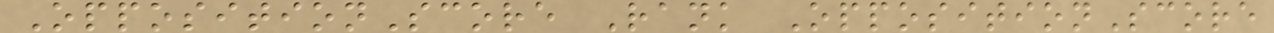OppositionScore Rank OppositionScore
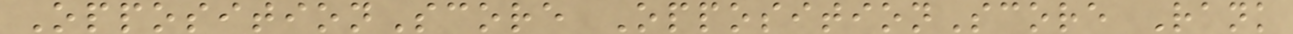OppositionScore OppositionScore Rank
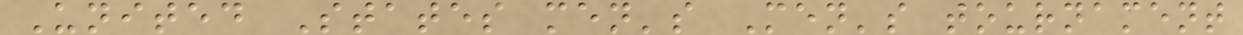United States men's Men's tournament
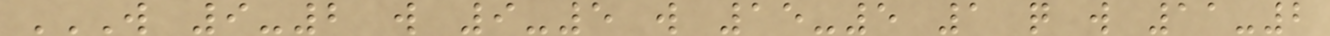W 9-2 W 9-5 W 15-5 1 Q W 11-2
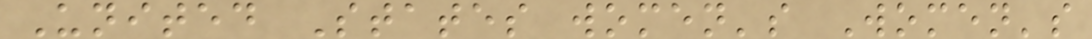United States women's Women's
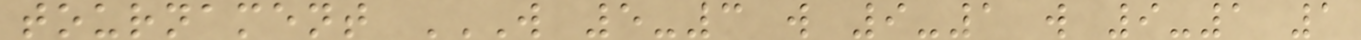tournament W 5-3 W 9-1 W 9-1 1
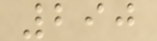290
